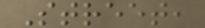Street,
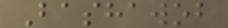Bashawob
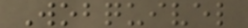Wobquivel
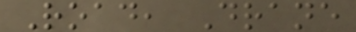Road, Drane
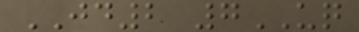JD2 7UQ
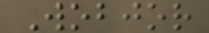Wobjor
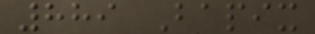889 Bapix
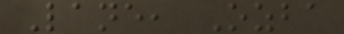Lane, Ozba
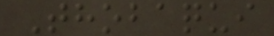Thobaqui
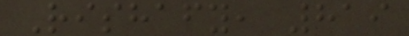Rishafy, 819
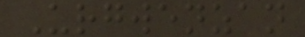Urgwenzan
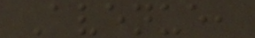Avenue,
